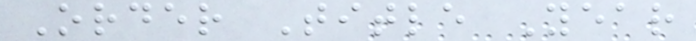Order Title Year
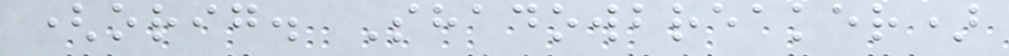(orig. Shadowbreaker)
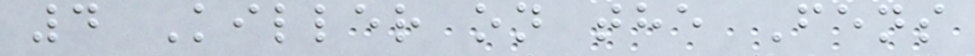4 Killer on the Fens
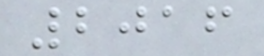2016
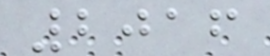2016
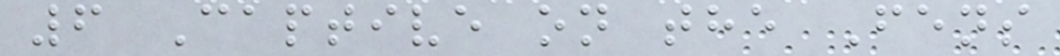6 Captive on the Fens
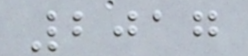2017
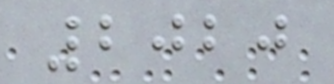2020
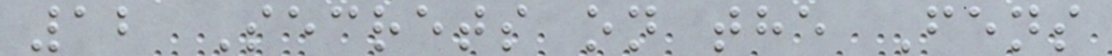12 Secrets on the Fens
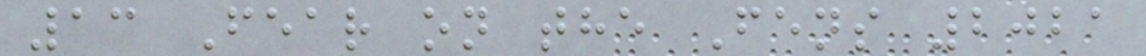13 Fear on the Fens 2021
